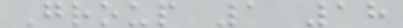Group 1 18
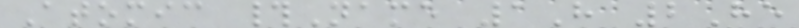Atomic #Name 1H 2He
